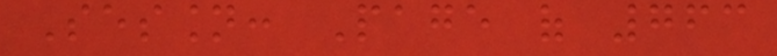Session: Page of 763
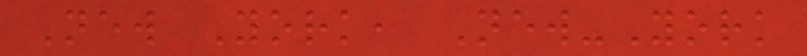New York, New-York
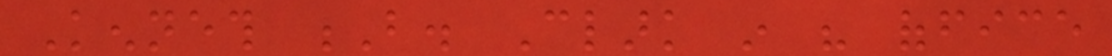Kenneth B. Clark in his office
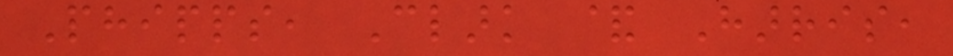Phipps, Clark & Harris,
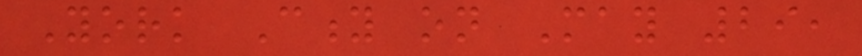York City on May 29,
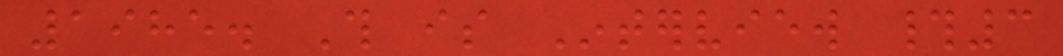1985. This is Interview #3
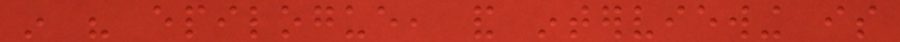in his epilogue, and interviewing is
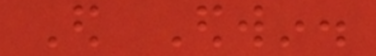Ed Edwin.
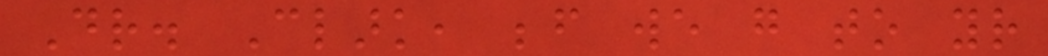Dr. Clark, before we go to your
